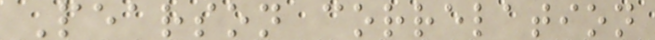Pearson correlation
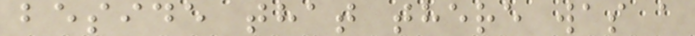beside that there was a
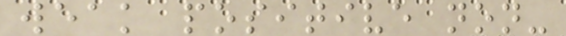weak positive non-
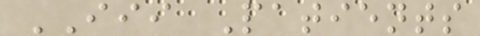III Patients
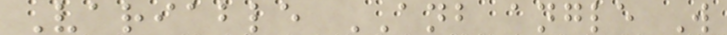Variable ANB angle W
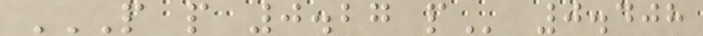P P 0.27 P 0.408
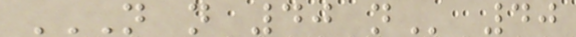N N 40 N 40
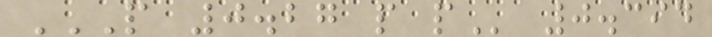P 0.27 P P 0.394
